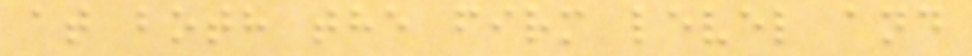at both the firm level and
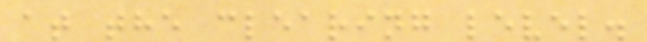at the clearing level.
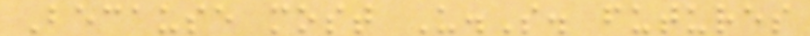Because most U.S. futures
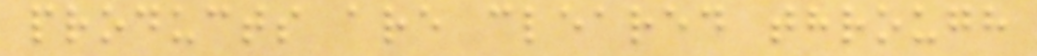products are cleared through
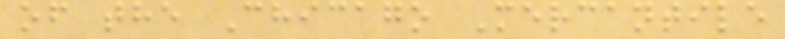of the Chicago Mercantile
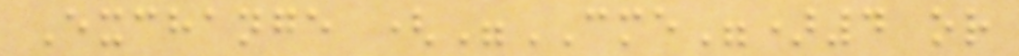Exchange ("CME")4 or
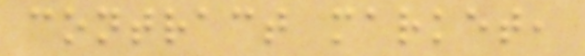contract market,
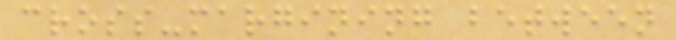cross-margining between
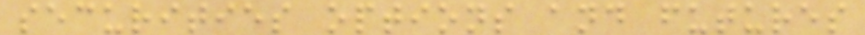securities options and futures
